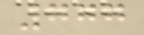777
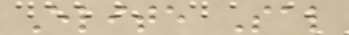Elite Sal
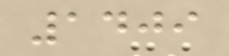1409
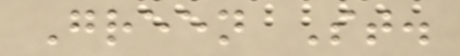Green St.
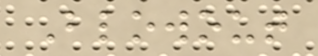Blowout
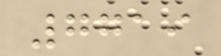7719
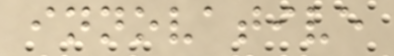innovative
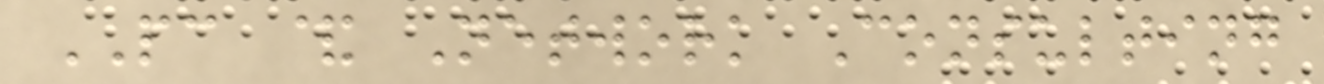PC & Network Consulting
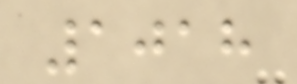1018
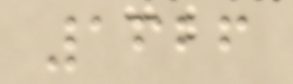1626
